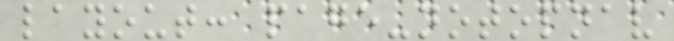layout: page-notopnav
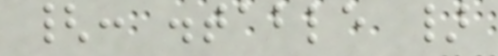{: .table }
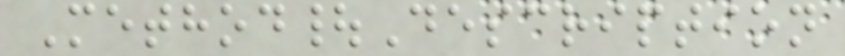Method|Description
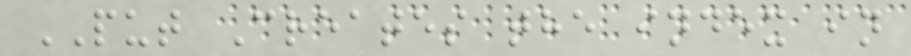PUT Creates the index in
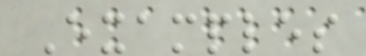Examples
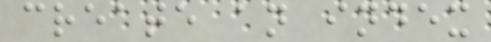create an index
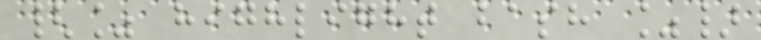{% highlight bash %}
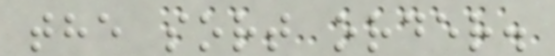the sort order.
